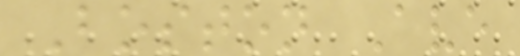Boston Ave
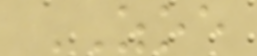ZOE
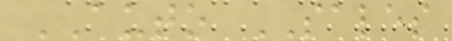AUTO SALES
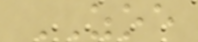ZOE
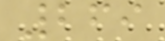269
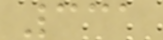331
